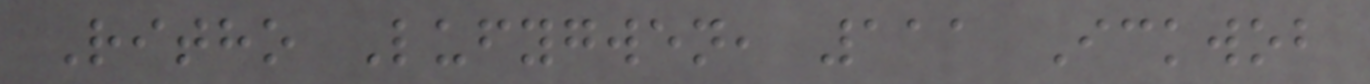Ritho Lufygwen, 111 Ickwob
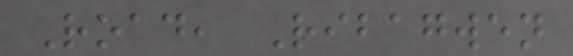Road, Ribagwen
